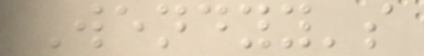Wendyy's
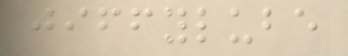jiffylube
